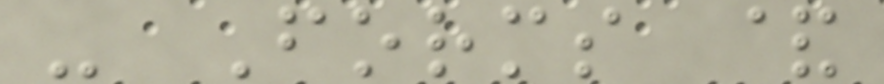- Forms &
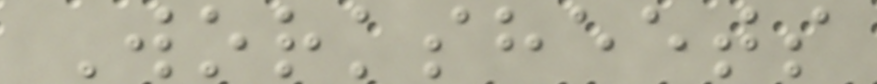Worksheets
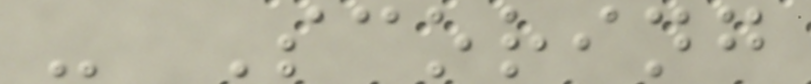- Scoring
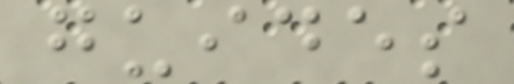guides
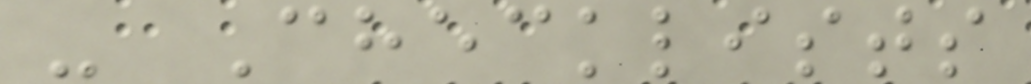- Checklists
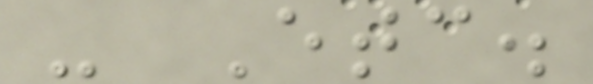- Etc.
